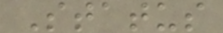Status
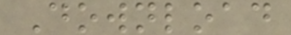Download
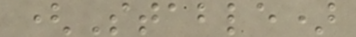(Stable)
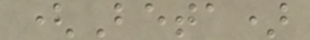(Beta)
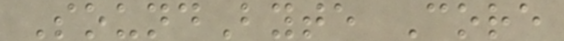SoundByte Core
